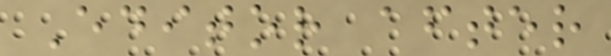Editor after
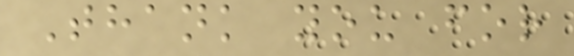Thank you for
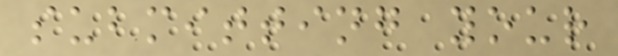submitting your
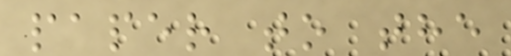paper to the
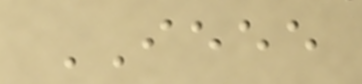IEEE
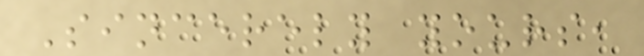Sincerely yours,
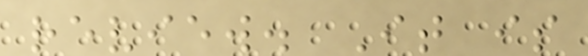review. It is
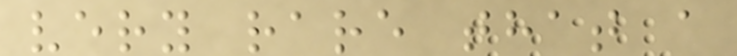very rare that a
